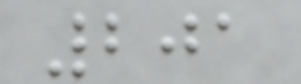201
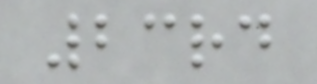23rd
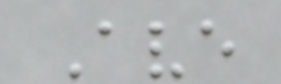Ave
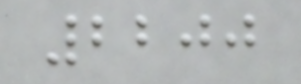2200
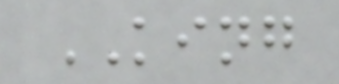KING
